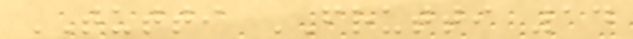TUTTI FRUTTI 14
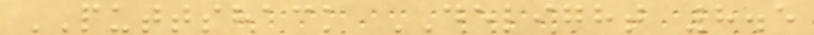PUTTSHACK DELIGHT 8.5
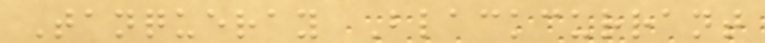Tanqueray Blackcurrant
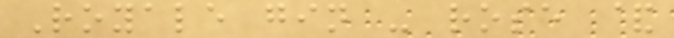Royale gin - rose &
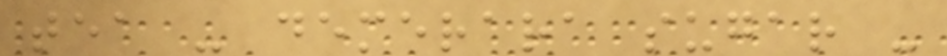tea - demerara sugar -
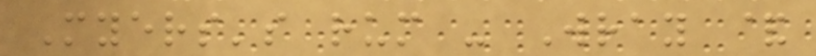Myers's rum - Wray &
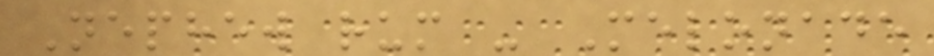Nephew rum - Melonade
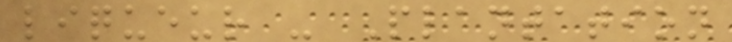liqueur - Plantation
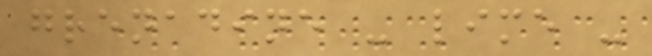grenadine - lime -
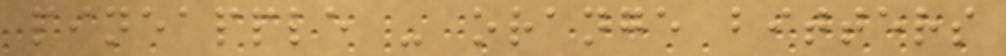pineapple - orange bitters
